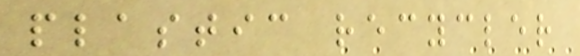plastic recycler
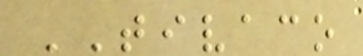TIVACO
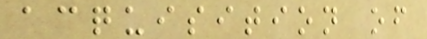acquisition of
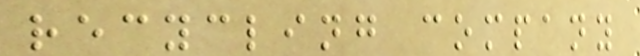recycling company
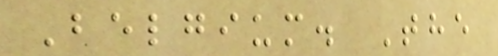Belgium. The
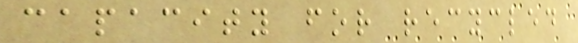capacity for recycled
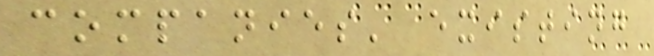companies' existing
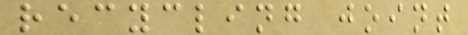recycling joint
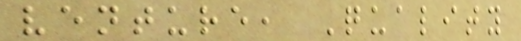venture, Quality
